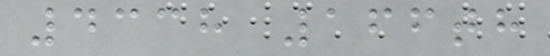4338 166th
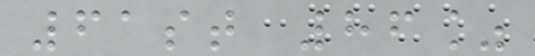61st 86%
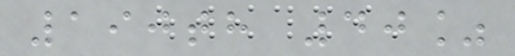190th 40%
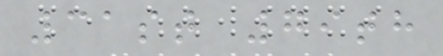31st 79th
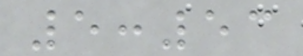5:53
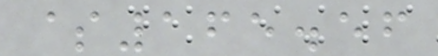$165.56
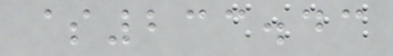$233.43
